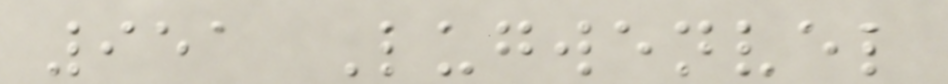951 Lugwenvel
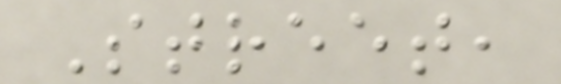Street,
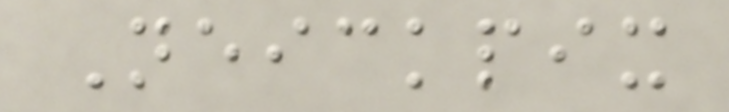Neickpix
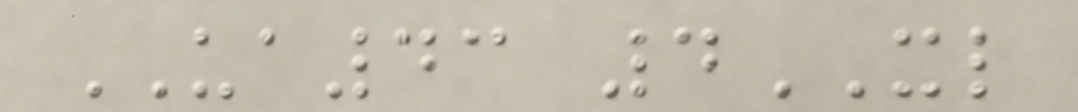UA43 4XL
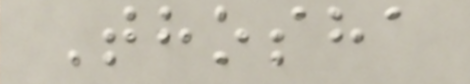Thosha
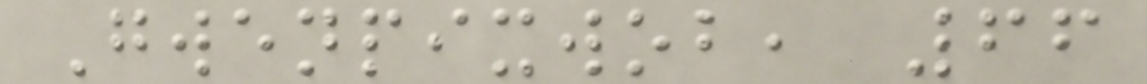Gwenpixwob, 66
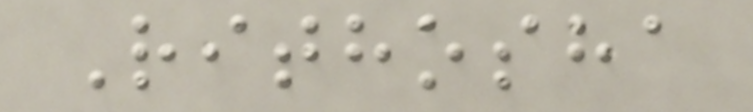Rithosha
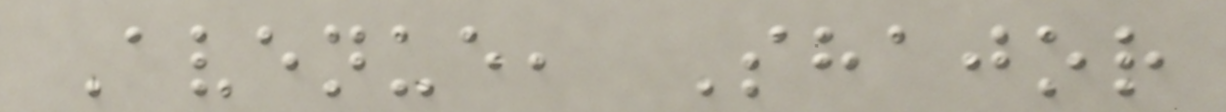Avenue, Shajor
